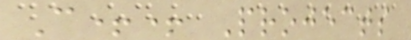C++ Projects
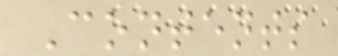Contents
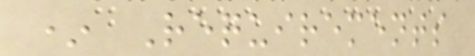* Requirements
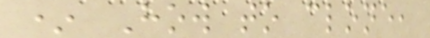* How to clone,
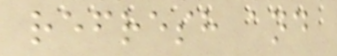refresh and
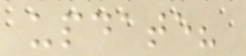update?
